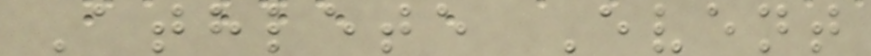Athlete Event
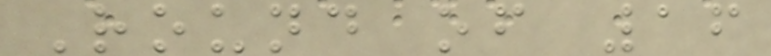Round of 16
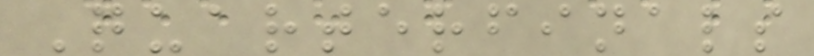Quarterfinals
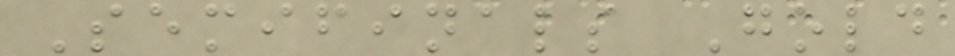Semifinals Gold
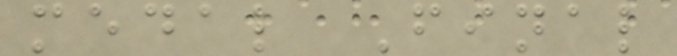medal Final
